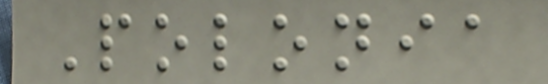Polonia
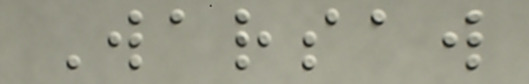Warsaw
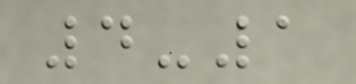4-1
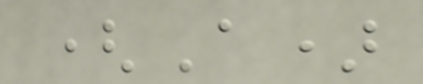(A)
